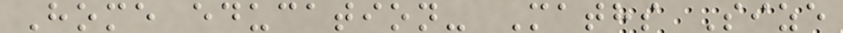Home education- Maths Size
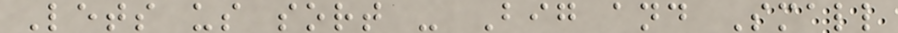Lets us sort - Big and Small
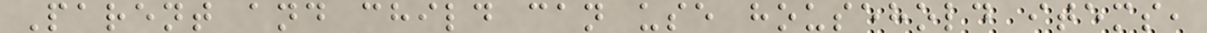Parent and child can use household items,
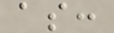as:
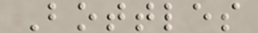Bottles
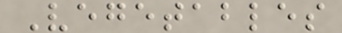Vegetables
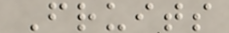Fruits
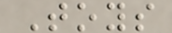Toys
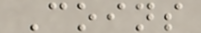Coins
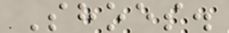Shoes.
